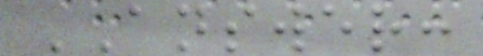ANSWER:
